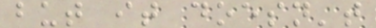but it doesn't
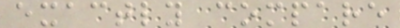exactly compare
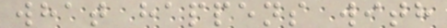what happens with
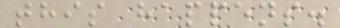this happens.
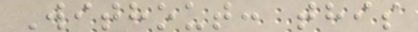Without: this
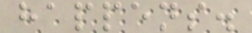happens.
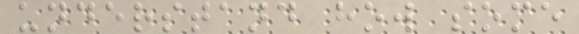understand how some
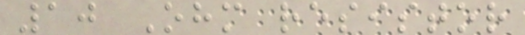10 Ohm resistor
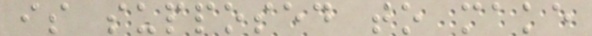is supposed to make
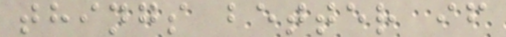things better if
